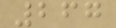267
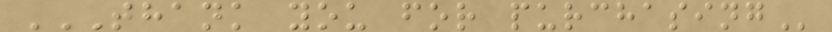THANK YOU FOR PURCHASING
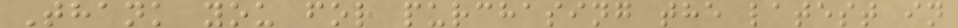Thank you for purchasing the latest in
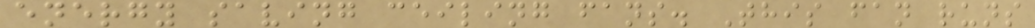energy saving ceiling fans. This fan runs
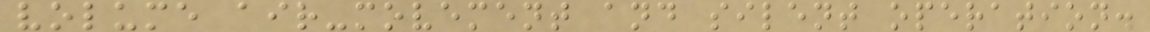volume air-movement and silent operation.
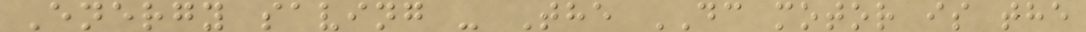Energy saving - The DC motor is the
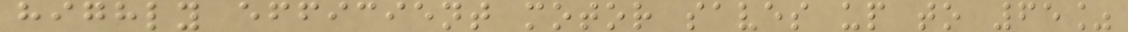highly efficient motor saves up to 65%
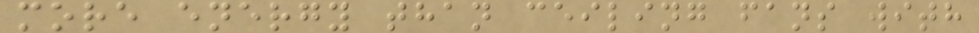more energy than ceiling fans with
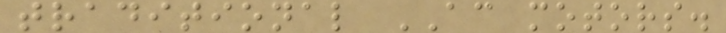traditional AC motors.
